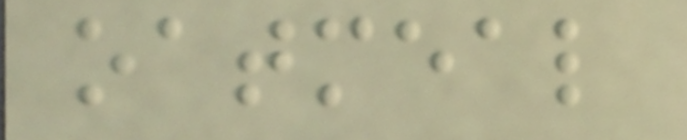oatmeal
